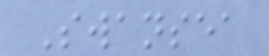Swansea
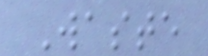Waste
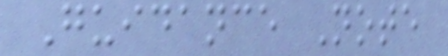Guidance Note
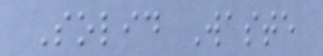Solid Waste
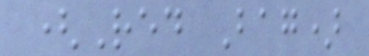(Red Bag)
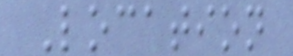Location
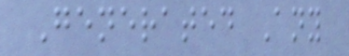Generated Any
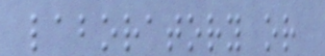laboratory or
